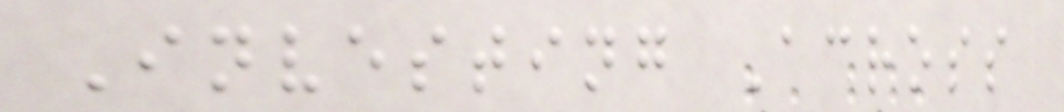Investing Across
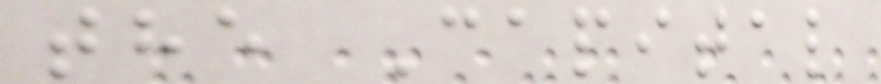the Capital
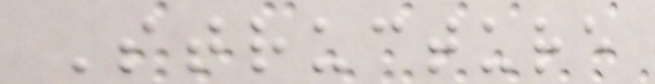Structure
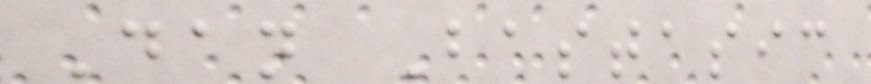Dan Bastasic
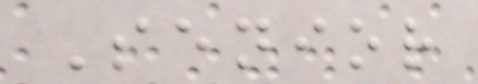Senior
